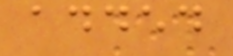added
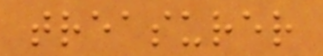treasurer
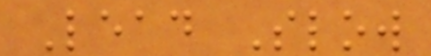Lead Slow
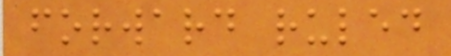forward ruled
